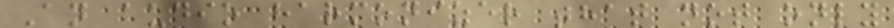An audio harmonizer that not only
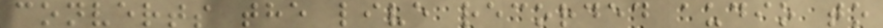converts the live recorded audio to
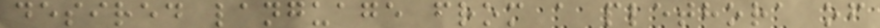desired language from a plethora of
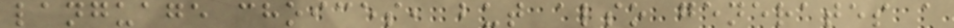language choices, but also generates a
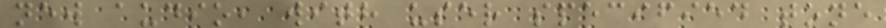new audio, with user specified tone
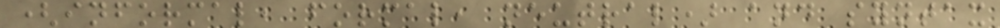(informal, formal, neutral) and syntax
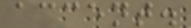accent.
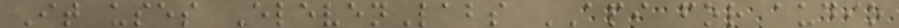It uses ElevenLabs API for audio
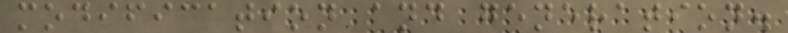modification and generation.
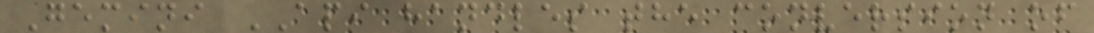Gemini API handles the conversion of
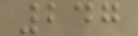247
